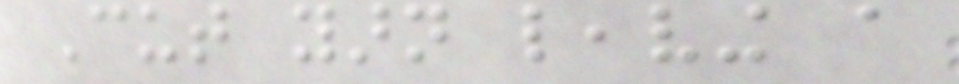Cut yarn leaving a
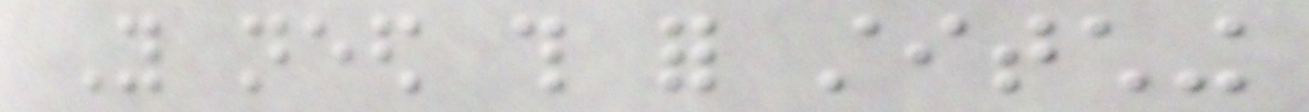You need this for stitching
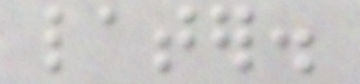later.
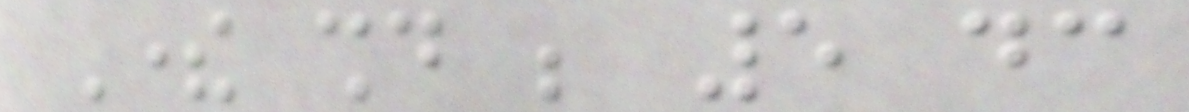There should be 5 dc
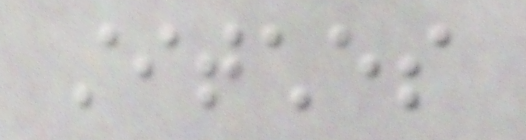stitches
